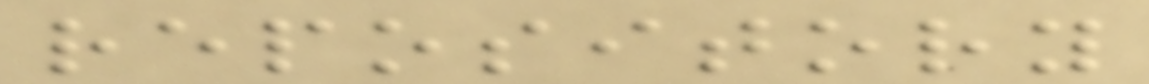repository
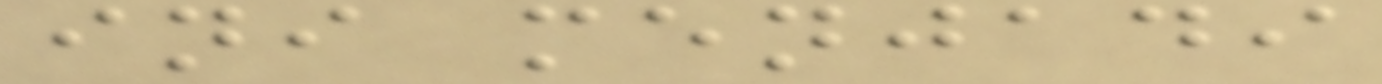ini menjadi
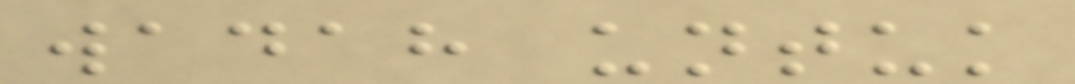wadah untuk
